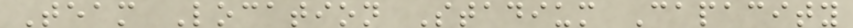Team Location Stadium Capacity
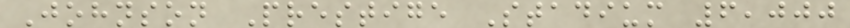Johnson Prestige Stadium 6,000
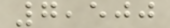7,500
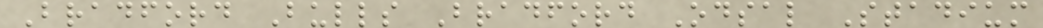Bradford Bulls Bradford Odsal Stadium
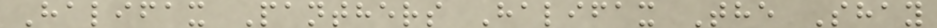Halifax Panthers Halifax The Shay
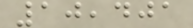10,401
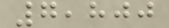7,800
